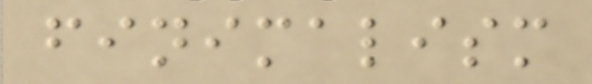finimalism
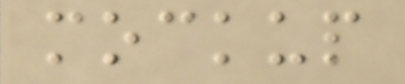mockup
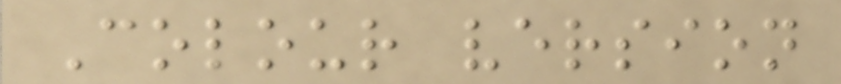Colour version
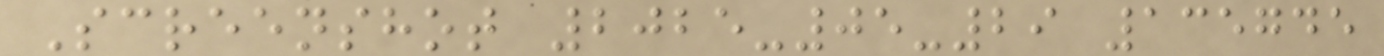Screenshot 2025-05-29 135745
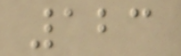123
